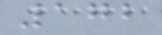172
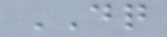DQ
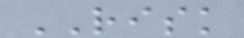RISK
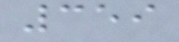359
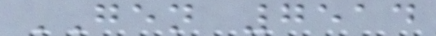GEN 7514
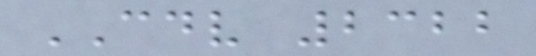CDV 2322
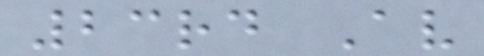23rd Av
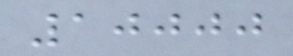10000
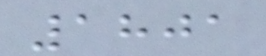1801
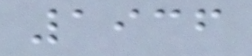1936
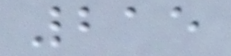215
